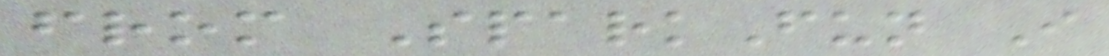from SparkFun I
